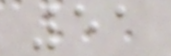51
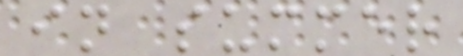in summer
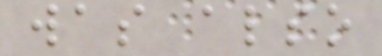was also
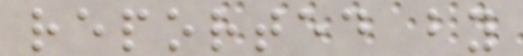reported by
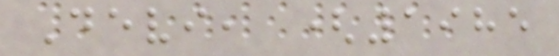Devi, (1985
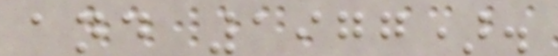and 1977).
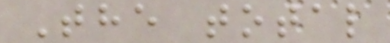The total
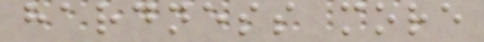hardness more
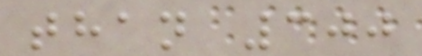than 300
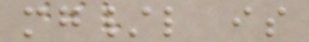mg/l is
